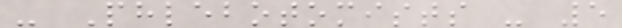- Phlebotomists - 5
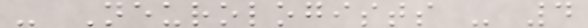- Neurologists - 4
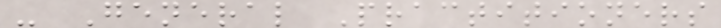- General Practitioners
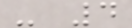- 4
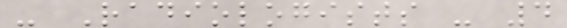- Radiologists - 4
